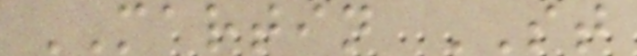MARTIN ST
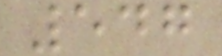547
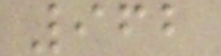962
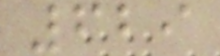629
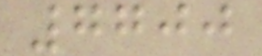7700
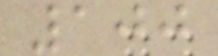100
